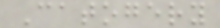Catogery
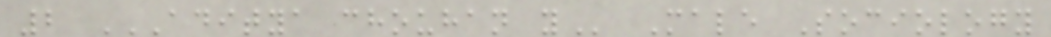2 ADITYA CHOUHAN Y Male Sociology
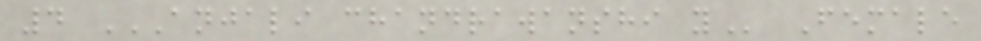4 ANJALI CHANDRAWANSHI Y Female
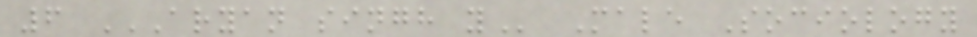6 ARYAN SINGH Y Male Sociology
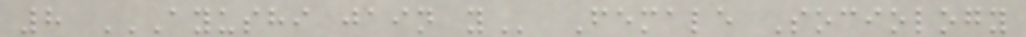8 AYUSHI JAIN Y Female Sociology
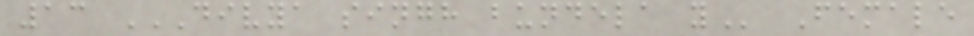13 DIVYA SINGH BUNDELA Y Female
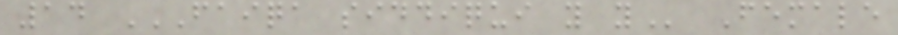14 FAIQA SIDDIQUI Y Y Female
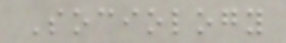Sociology
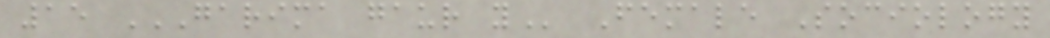15 GARIMA GAUR Y Female Sociology
